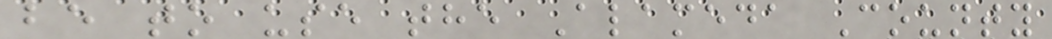be to use the Alameda County
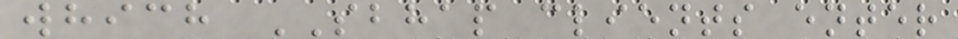which SBHAP clients enter
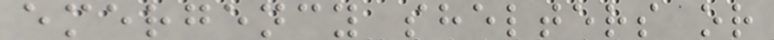emergency shelters or
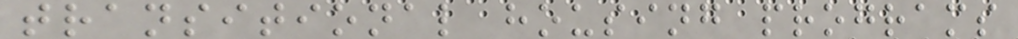transitional housing programs
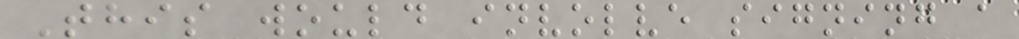This would involve signing a
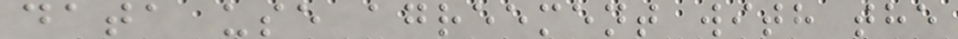data use agreement with the
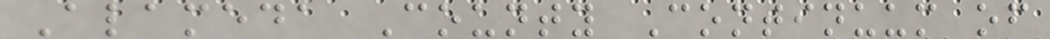Alameda County Continuum of
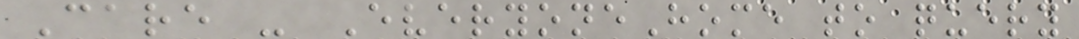Care - EveryoneHome to query
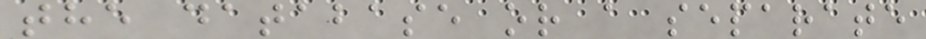the database or a separate
